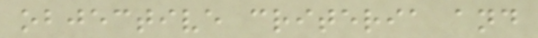objective criteria and
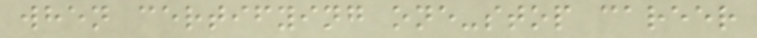when certifying one-stop career
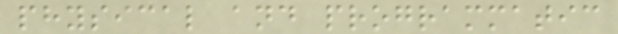physical and programmatic
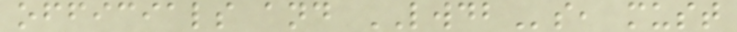officials and LWDBs, must
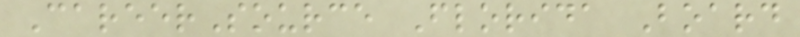CareerSource Florida Board
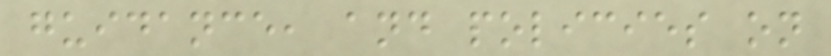guidance, and policies on
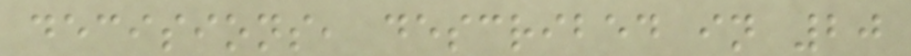decisions, described in 20
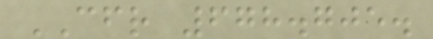CFR 678.705.
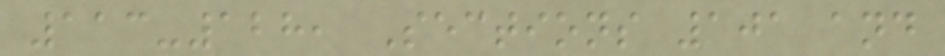113-128, Sections 101 and
